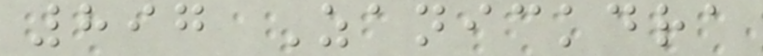897 Zanickdra
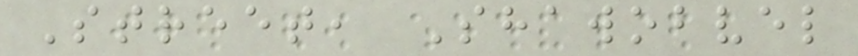Street, Shawobvel
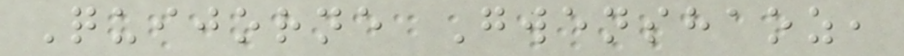Quijorne Gwenshaoz,
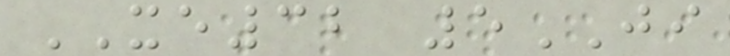XE32 5JI
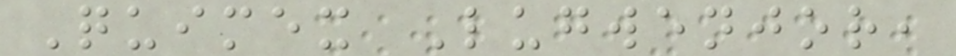Quimex Lugwenjor,
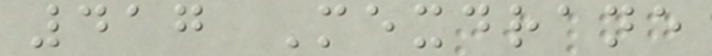417 Mexdrane
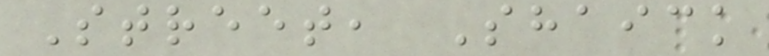Street, Shaick
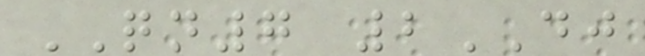QN7 2DJ
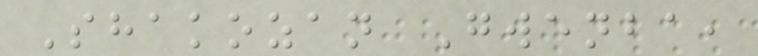Shakozan Gwenba,
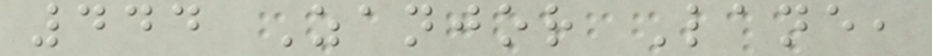444 Zanjor Lane,
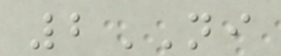2NI
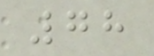78
